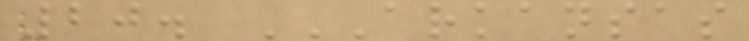20. ARKANSAS
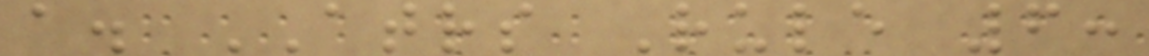a. ATRS Rule 6:
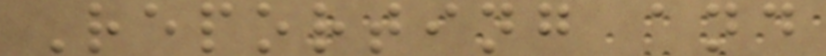Reporting and
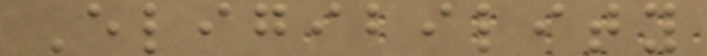Eligibility
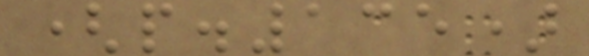(p.135)
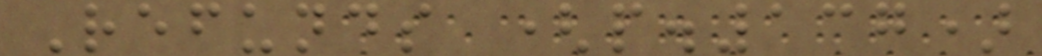Refunds (p.137)
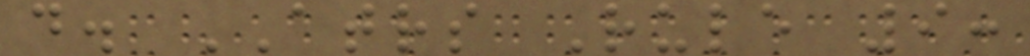d. ATRS Rule 9:
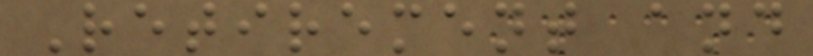Retirement and
